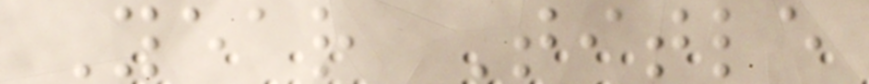Year Title
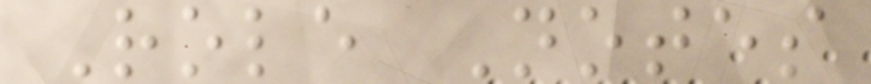Role Notes
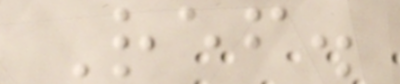Ref.
